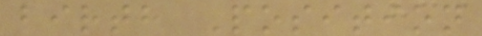birth Position
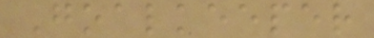Goalkeeper
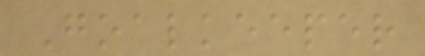Goalkeeper
